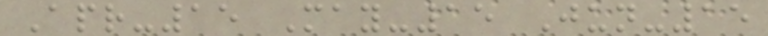Apr-15 May-15 Jun-15
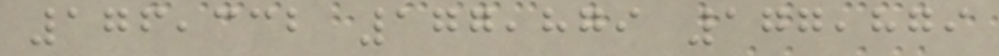176,332 177,879 177,879
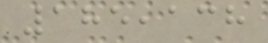185,138
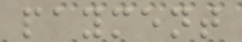payment
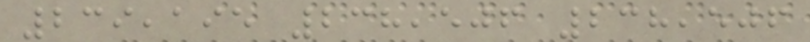239,195 238,506 238,506
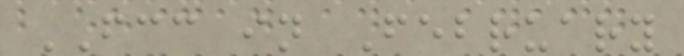FCC in February
